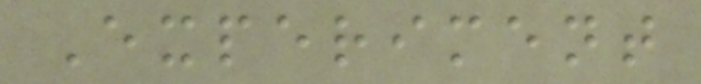Experiment
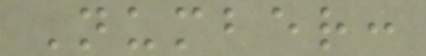Number:
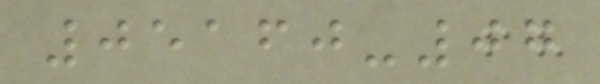05160-07
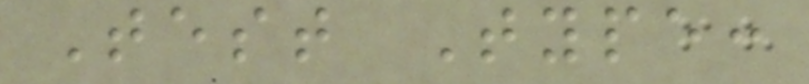Test Type:
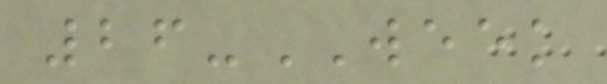26-WEEK
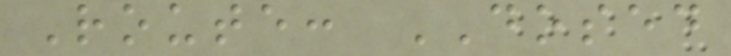Route: DOSED
